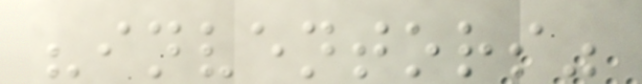"inventors"
